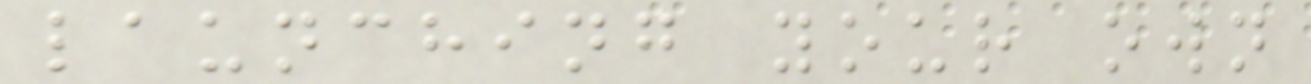launching your own
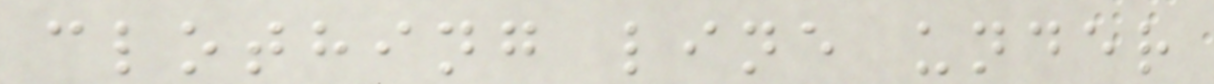clothing line under
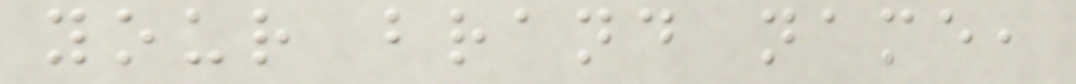your brand name,
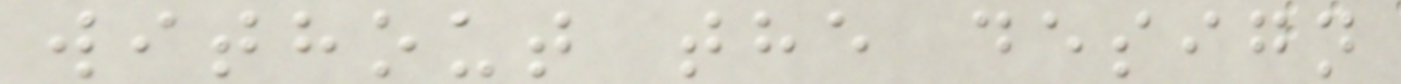without the design
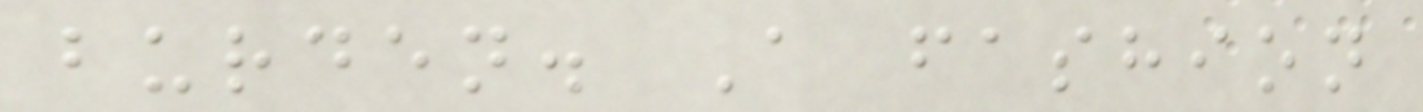burden. A fashion
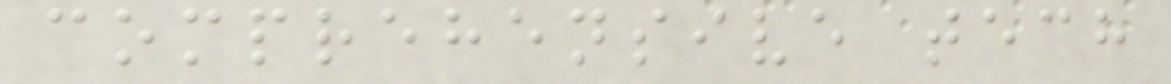comprehensive tech
